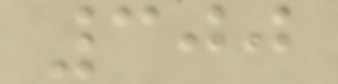300
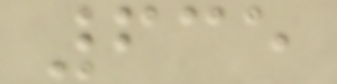635
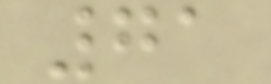71
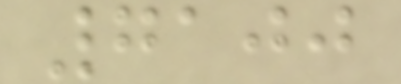7100
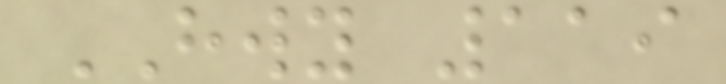HWY 119
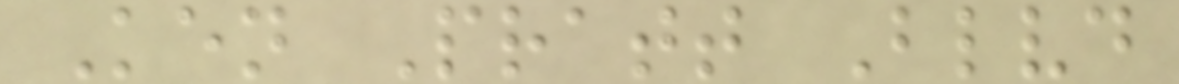Ken Pratt Blvd
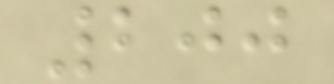200
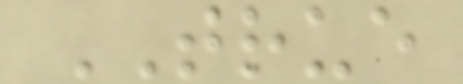TRUE
